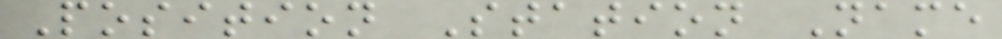Position Station Name
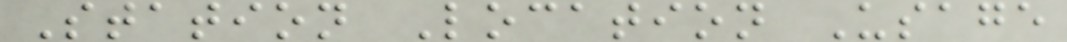Station Location Usage
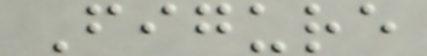Figure
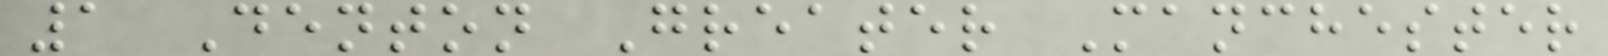1 Denton Greater Manchester
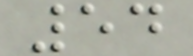54
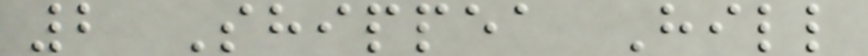2 Shippea Hill
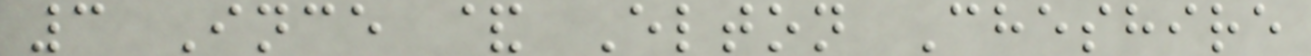3 Ince & Elton Cheshire
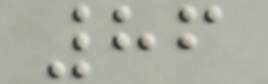86
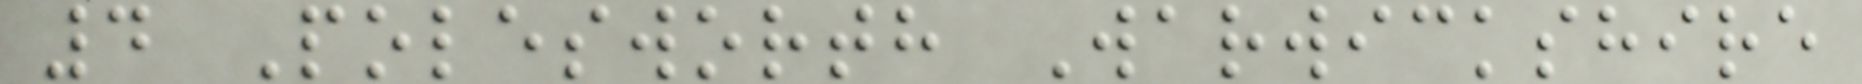4 Polesworth Warwickshire
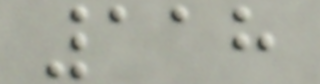118
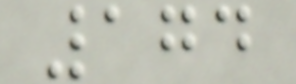174
